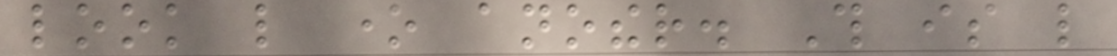look like one another. This is like
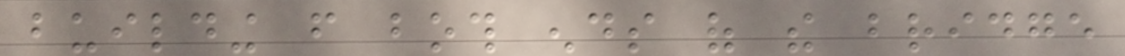building from both ends of the bridge
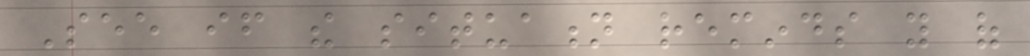See if the situation reminds you of
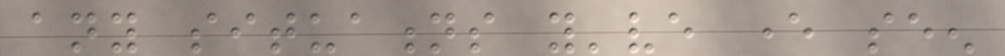any situations you've ever seen
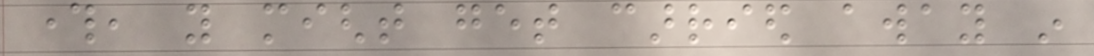through, you might get carried away in
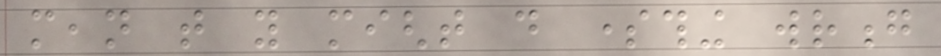mean that you might do something wrong
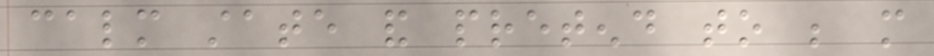calm state and pretend to be more
